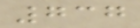737
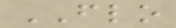FLO
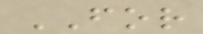FOR
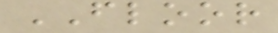FLOOR
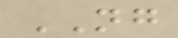NG
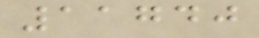11740
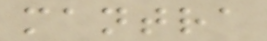mantra
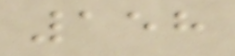158
